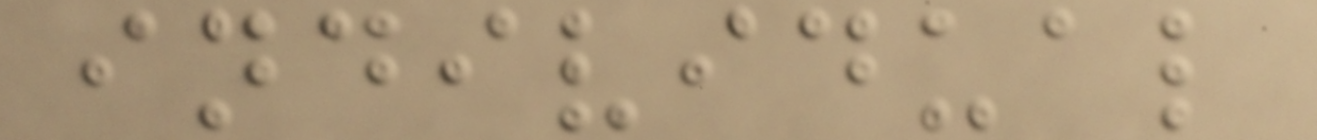individual
